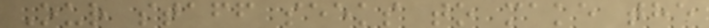Our staff seeks to make the
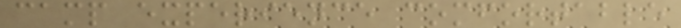camp experience comfortable
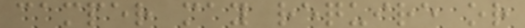camper may require or
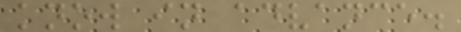know in advance.
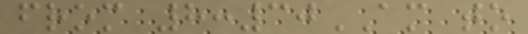from 8:30AM to
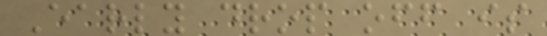Early drop off is
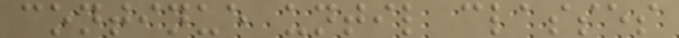continue until classes
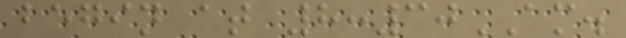begin at 8:30AM.
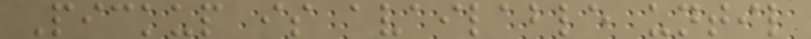Pickup is available until
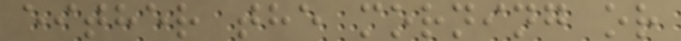either the morning or
